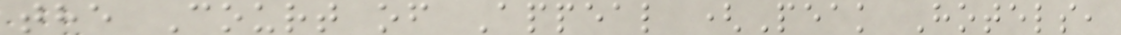the Court of Appeal (Peak Hotels,
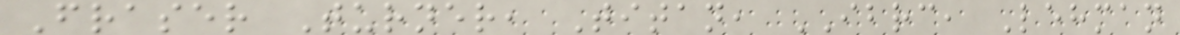Fraser Turner, Titan, IBRC, Lehman
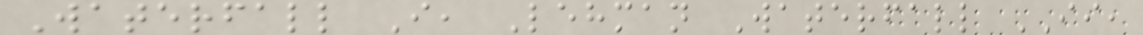Waterfall I, Lehman Waterfall II,
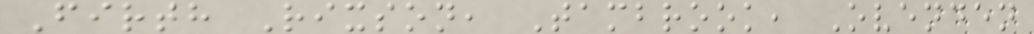Firth Rixson, Tambrook, Ovenden
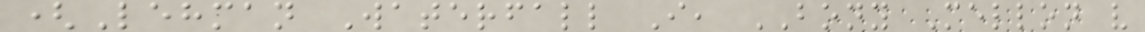(Lehman Waterfall I, BONY Mellon v
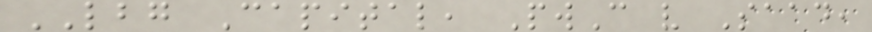LBG Capital, PwC v Saad,
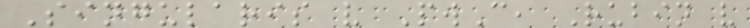Singularis v PwC, Rubin v
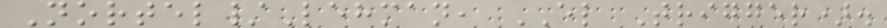Nortel/Lehman, EL Trigger).
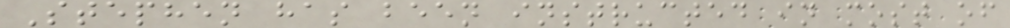Stephen has been instructed in most of
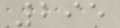295
